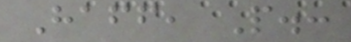Haff, P.:
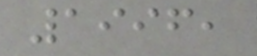1996,
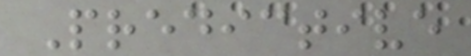Predictive
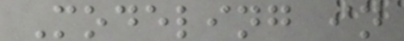Modeling in
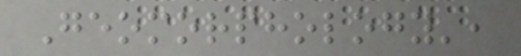Geomorphology',
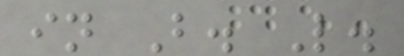in B. L.
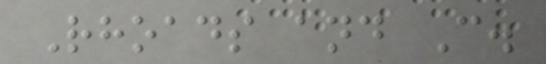Rhoads and C.
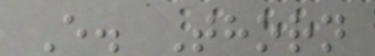E. Thorn
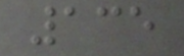135
